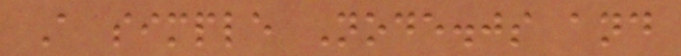A simple Node.js and
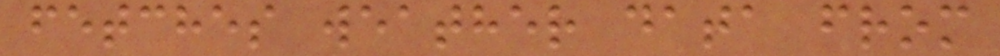fetches weather data from
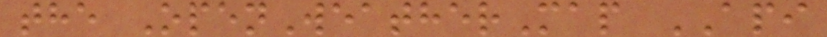the OpenWeatherMap API
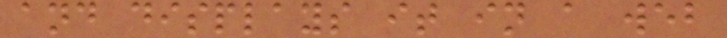and displays it in a web
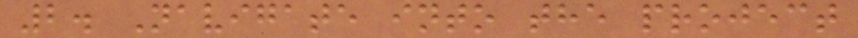2. Navigate into the project
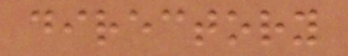directory
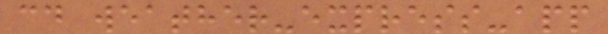cd weather-express-app
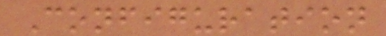Configuration
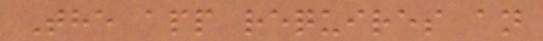The app requires an
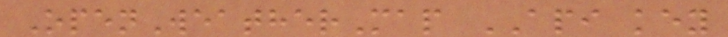OpenWeatherMap API key
